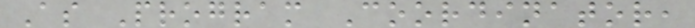As Program Coordinator,
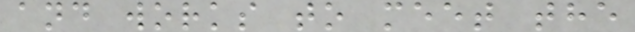and works to meet the
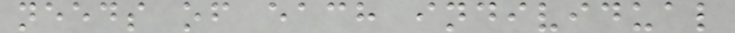needs of each individual
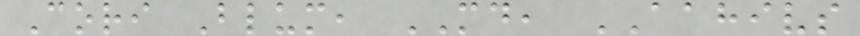Cori Blum, MD, AAHIVS
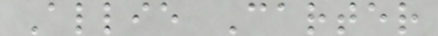Allie Carter
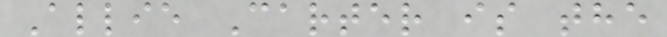Allie Carter is the
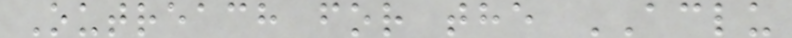Outreach for the ACLU
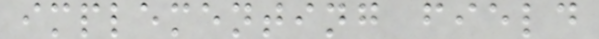implementing field
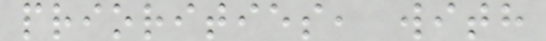priorities, with
